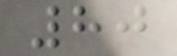80
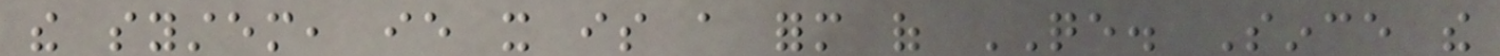the system, ie it is a form of QE. Since the
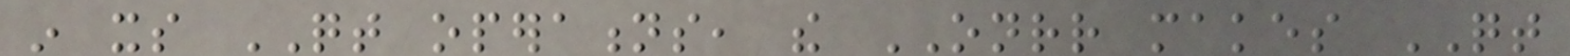in its QT operations, the ONRR makes QT
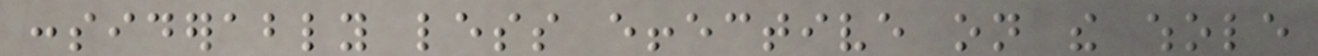considerably less effective on the whole
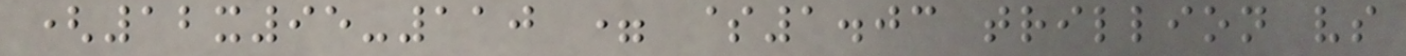(12x95-110 = $1.03 trillion vs
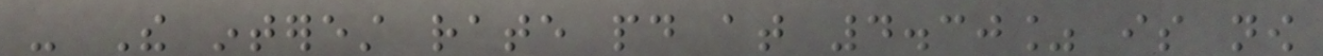- The interest rate paid at 4.30% is now
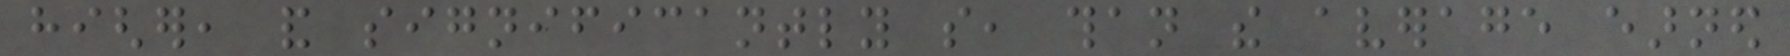higher, and significantly so, than the average earned
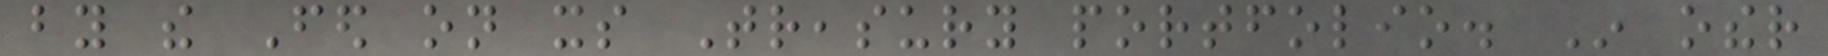by the Fed on its Treasury portfolio. In other
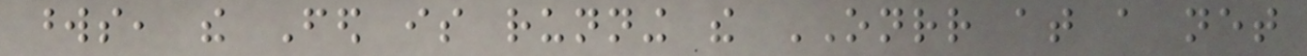words, the Fed is running the ONRR at a net
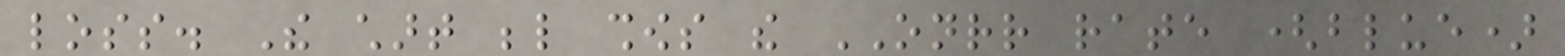loss. The chart below shows the ONRR rate (blue)
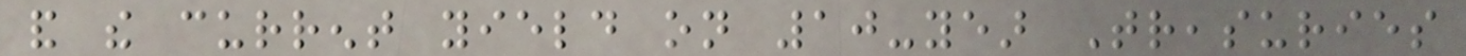and the current yield on 10-year Treasuries
